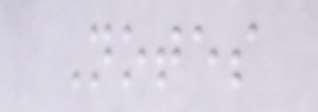Notes
